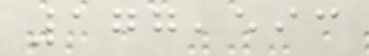177,593
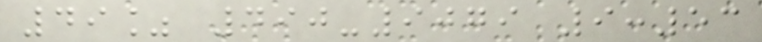49% 490-9079 9:53
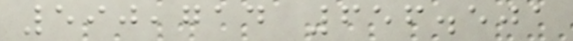590,714 656.501
